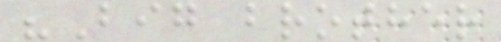"Big brother
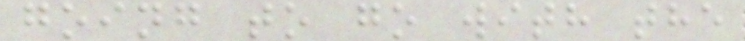going to go with the
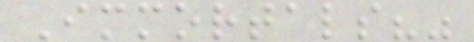Immortals?"
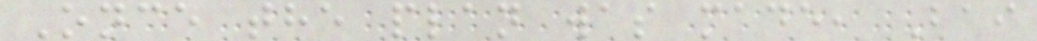Once the plan was made, Bai
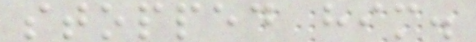stopped him.
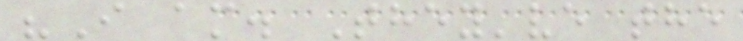"I am. They've the
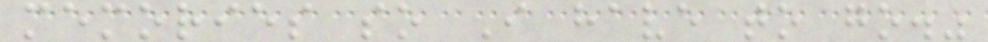memories so I have to go."
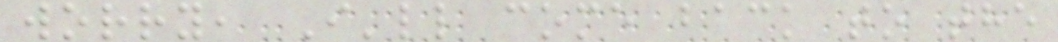worry, I'll come back to the
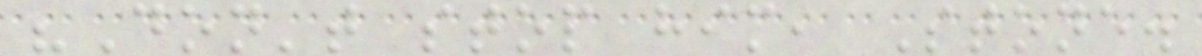"Don't stop him, Stone.
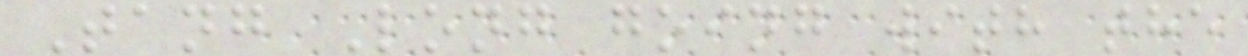Tang Long going with the
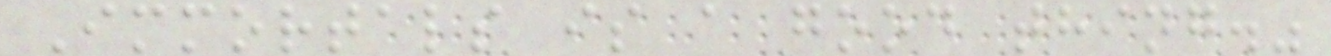Immortals is a good thing."
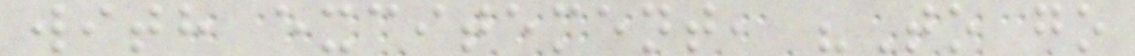with excitement, "To go
